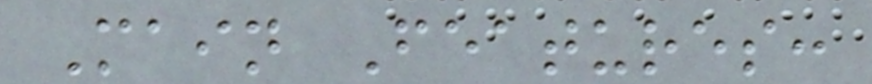Main Features:
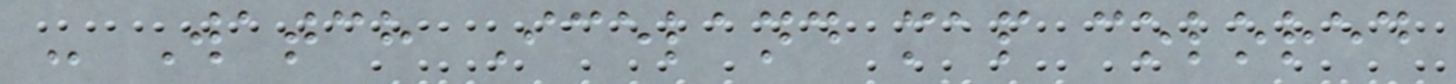- Watch Iceland map colored
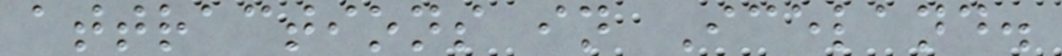attractions in Iceland.
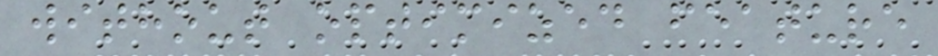without optimized feature
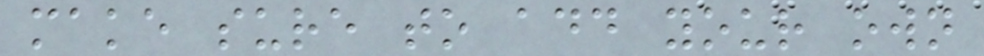make sure to add your own
